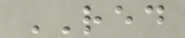RED
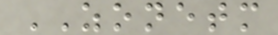ZONETM
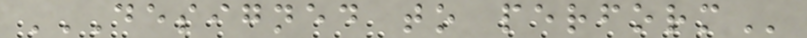DESIGNED TO PERFORM
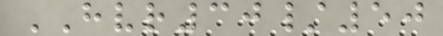HVR30/50
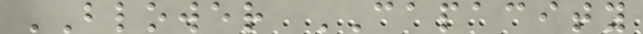BLOWER CAPACITY
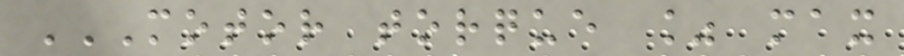MOTOR TORQUE % MAX
